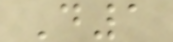D1
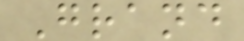Grand
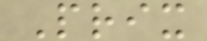Prix
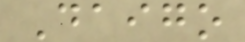Daigo
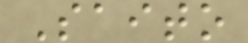Saito
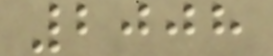2008
